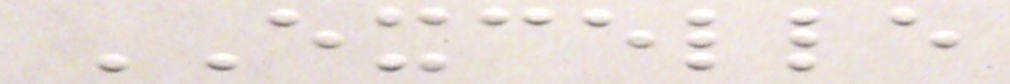EXCELLE
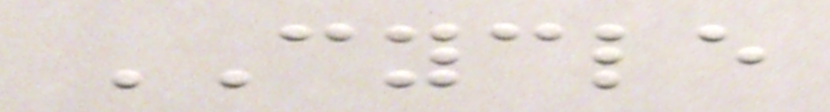CYCLE
